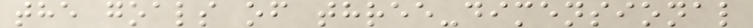the goals of three-dimensional
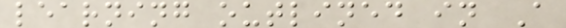learning outlined in A
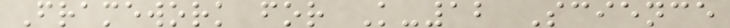Framework for K-12 Science
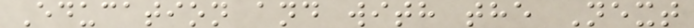Education and with the Next
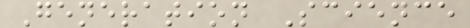Generation Science
